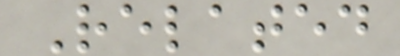Related
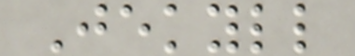Jekyll
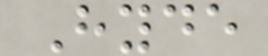Hyde
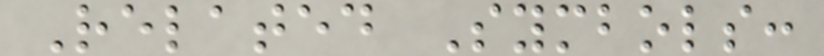Related Symbols:
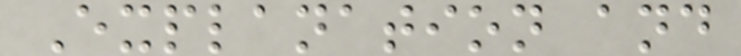Explanation and
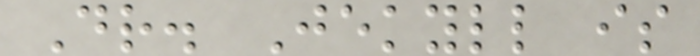Dr. Jekyll is
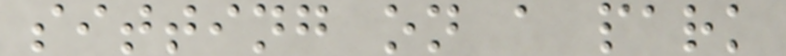sitting on a park
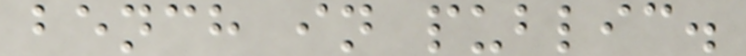bench in public.
